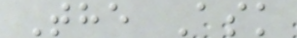The Ask
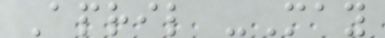April -May
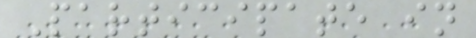Participate in
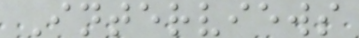Interviews
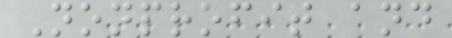Nonprofit and
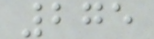275
